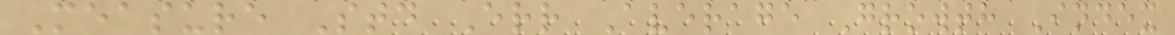Measure Std Err Average Growth Index
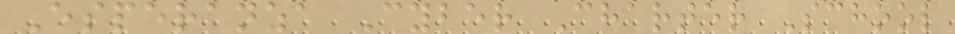Esperanza Cyber Charter School
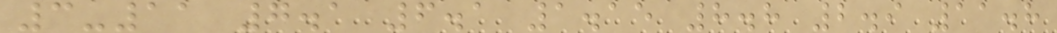3-11 7.1 6.1 1.15 8.8 2.9 11.8
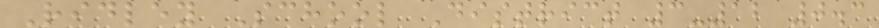Ridley School District 3-12 0.3
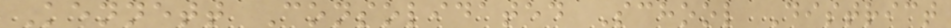Kennett Consolidated School District
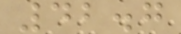42.7
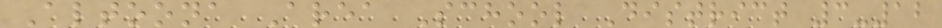Altoona Area School District 3-12
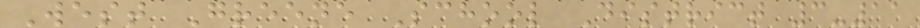West Greene School District 3-11
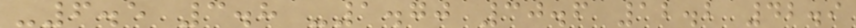-6.5 3.8 -1.70 30.6 12.2 42.9
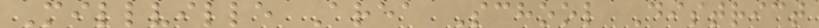Millville Area School District
